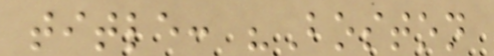title: "Boston
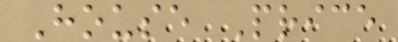House Price
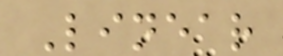Linear
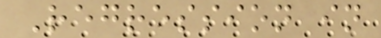Regression in
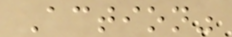Action"
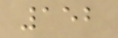152
